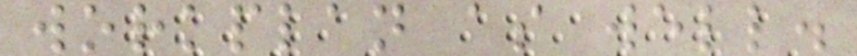workplan as well.
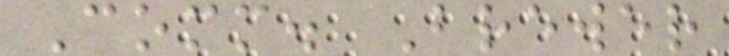Comm. Brewer
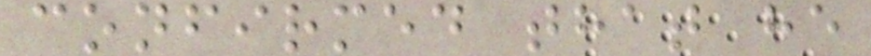confirmed that he
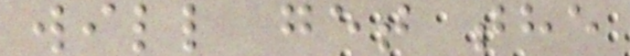will get the
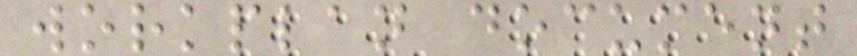workplan document
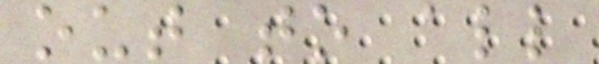out to all
